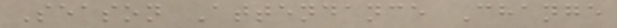Season Attendance Change
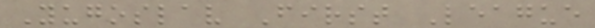Yugoslav First League
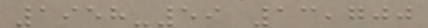1958-59 13,700
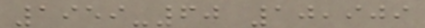1959-60 10,909
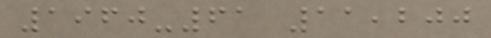1960-61 11,200
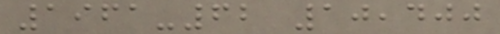1961-62 10,400
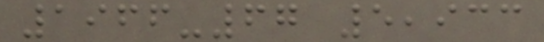1966-67 5,933
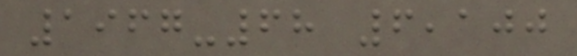1967-68 6,100
